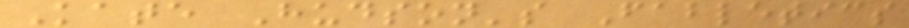Kate Hudson's Fabletics
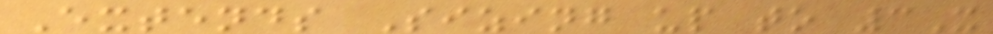Extends Sizing up to 3X
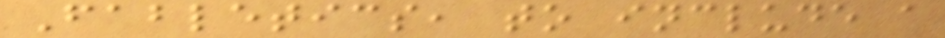Fabletics, to include a
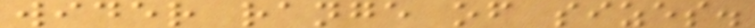wider range of sizes.
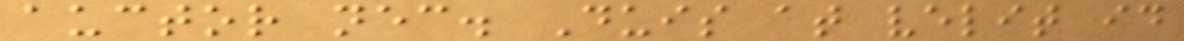auctor nec. Duis at velit id
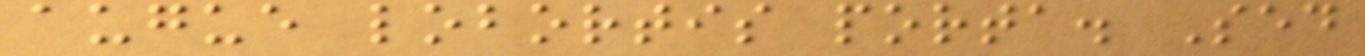augue lobortis porta. Sed
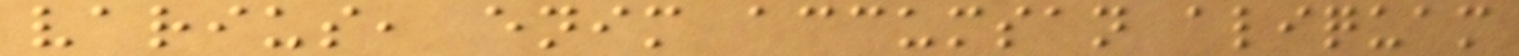varius, enim accumsan aliquam
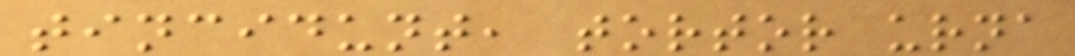tincidunt, tortor urna
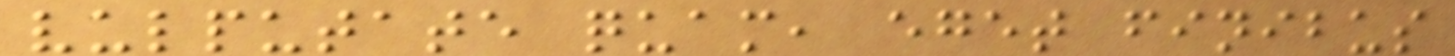vulputate quam, eget finibus
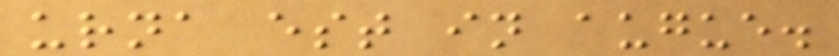urna est in augue.
